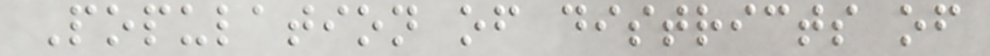Population of districts of
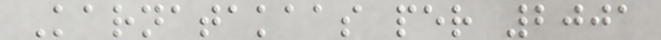Karnatakaas per 2001
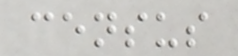census
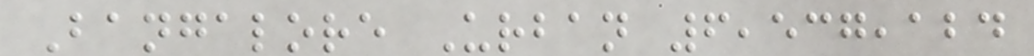Bangalore Urban 6,537,124
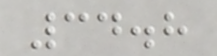34.8
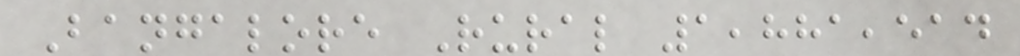Bangalore Rural 1,881,514
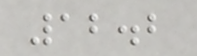12.2
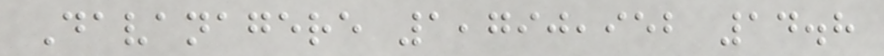Davanagere 1,790,952 14.8
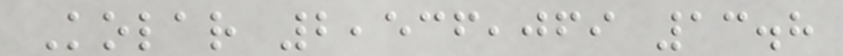Kolar 2,536,069 13.8
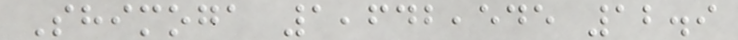Shimoga 1,642,545 12.9
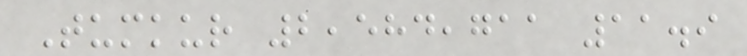Tumkur 2,584,711 11.9
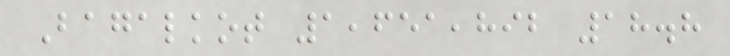Bagalkot 1,651,892 18.8
